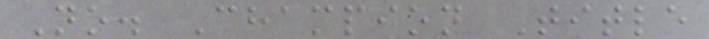No. Champion Title
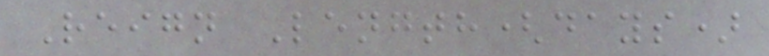Reign Length(days)
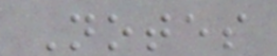Notes
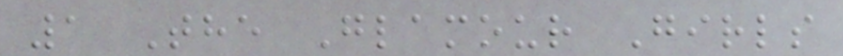1 The Glamour Girls
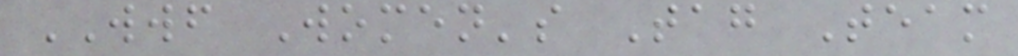WWF Women's Tag Team
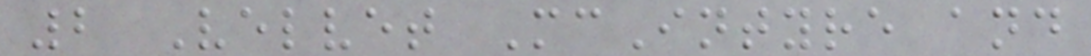2 Velvet McIntyre and
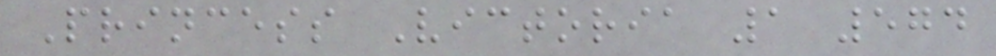Princess Victoria 1 574
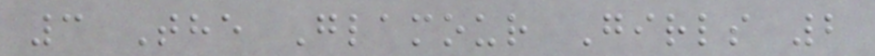3 The Glamour Girls 2
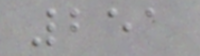251
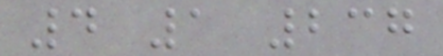4 1 237
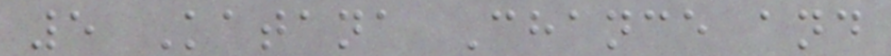5 Katana Chance and
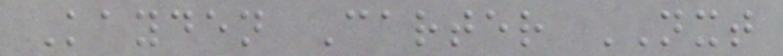Kayden Carter NXT
